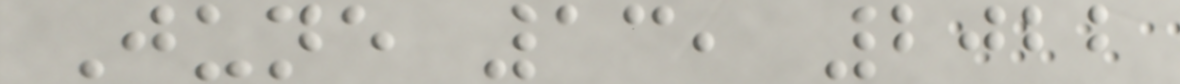June 13, 2022
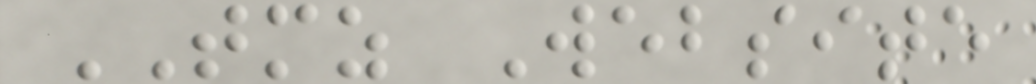TMZ Website
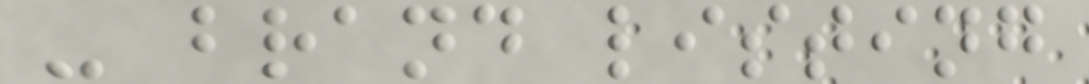- brand listing
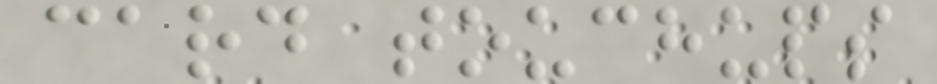card touchups
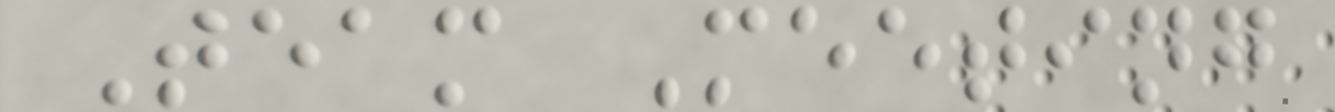Team Meeting
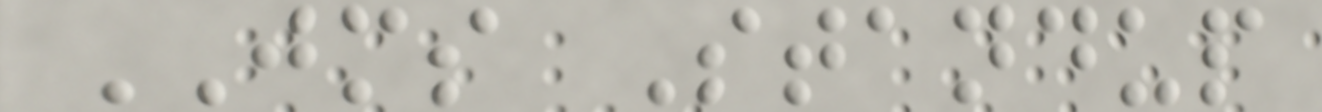JMS Standup
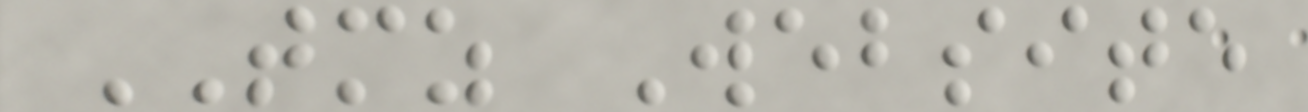TMZ Website
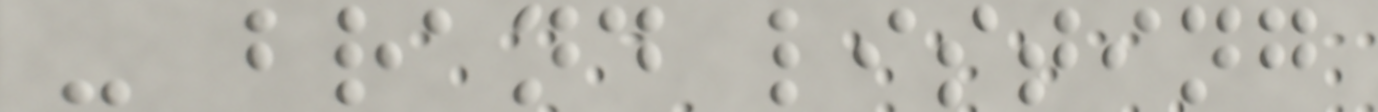- brand listing
